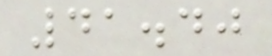41.40
